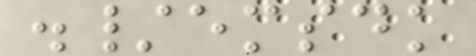./emsdk
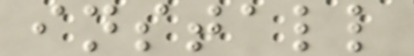install
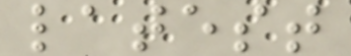latest
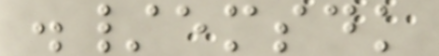./emsdk
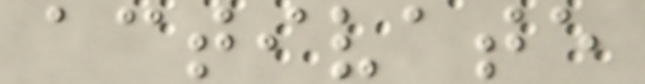activate
